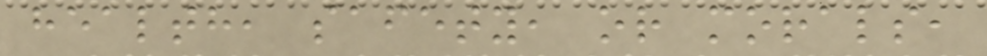health, safety, or morals,
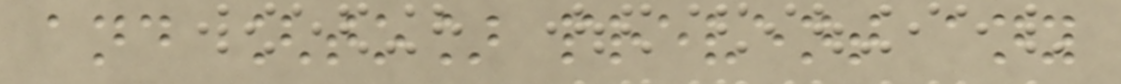and [to] prevent any
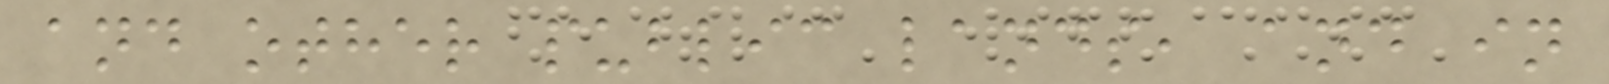and other public lands, and in
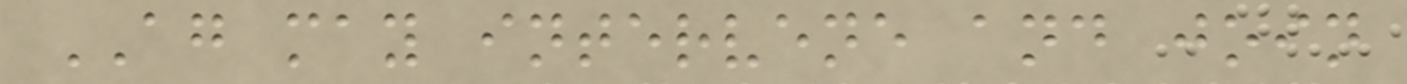AG may intervene and join
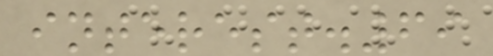interest.69
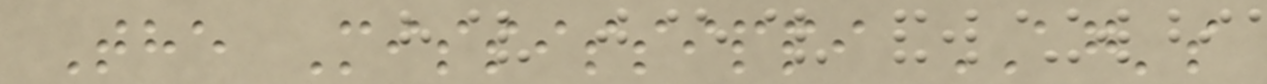The Mississippi AG's
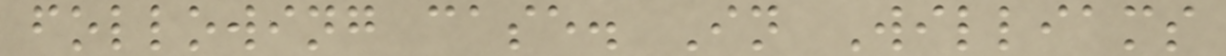following case. In Williams
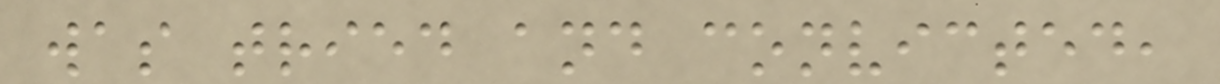was tried and convicted,
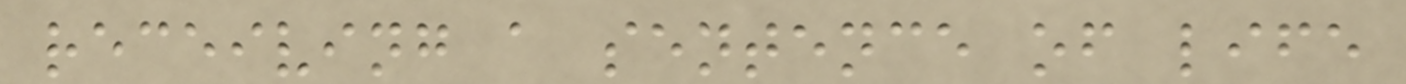receiving a sentence of life
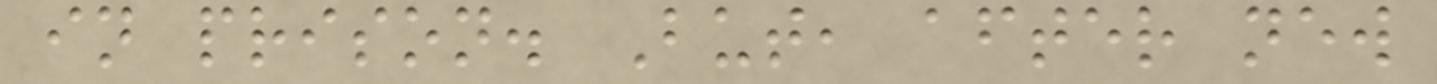in prison. But, after new
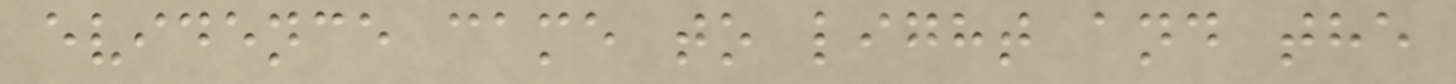evidence came to light and the
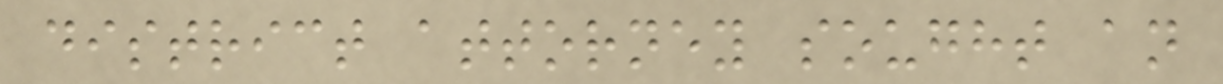district attorney sought an
